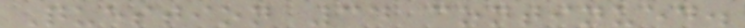Question 34 continued.
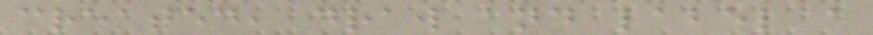created, draw and label a
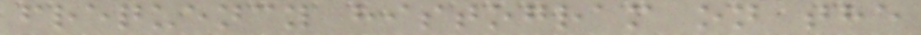frequency histogram on the
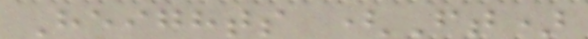Heights (Ft)
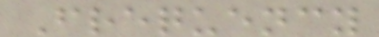Frequency
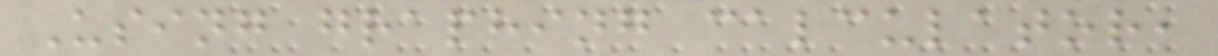Using graphing calculator,
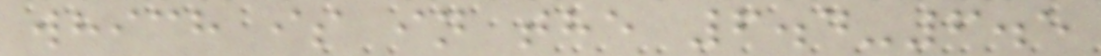which is in the 6.4-6.5
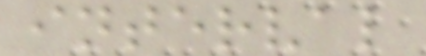interval
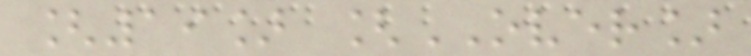[19] [OVER]
